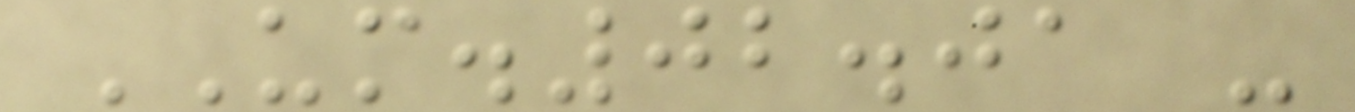UM.02.01 -
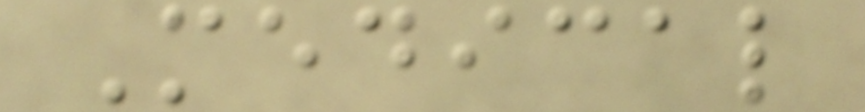Medical
